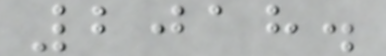2018.
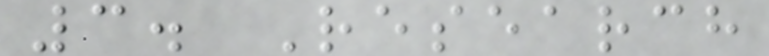3. Research
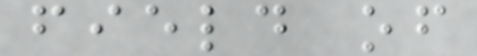field of
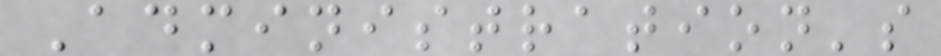Administration's
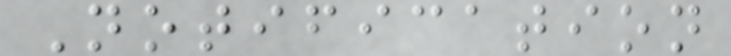Notification
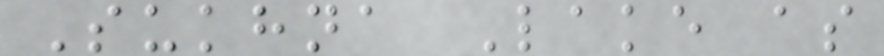Sukhna Lake as
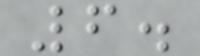6.
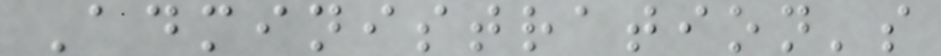Administration's
